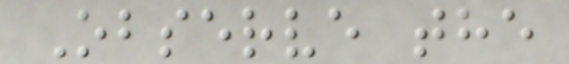Observe the
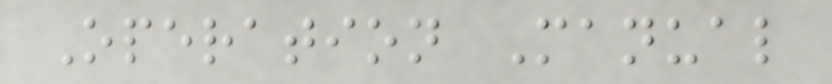Operation Manual
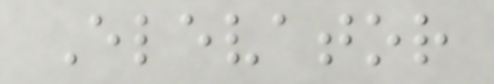Elevator
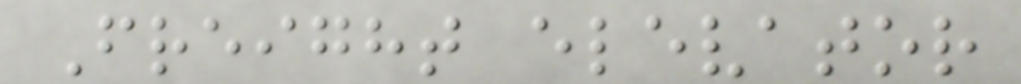Freight elevator
